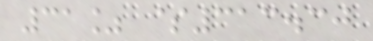31% $313.30
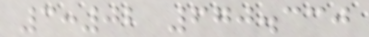3:02 670.330
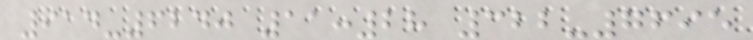914-6240 11:28 322-7695
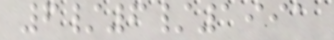6/6/1991
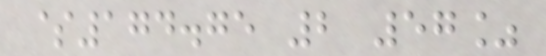$174.75 2 57%
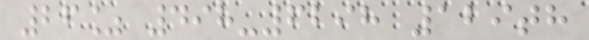26% 498-6298 129th
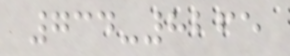734-8265
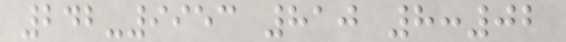242-9953 810 8:02
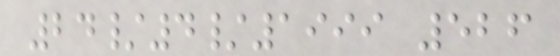24/4/1999 526
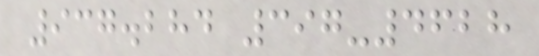937.284 397-4628
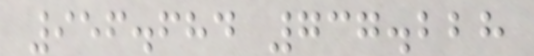956.684 737.228
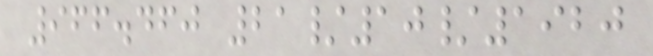966.460 21/10/1920
